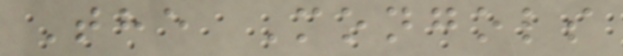The Mongols
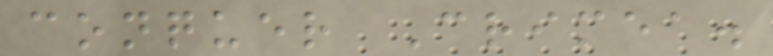conquer Crimea.
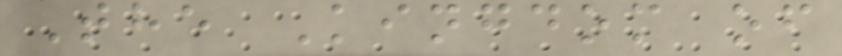The Kingdom of
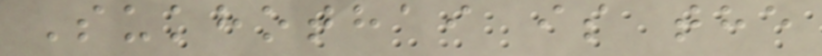Sukhothai is the
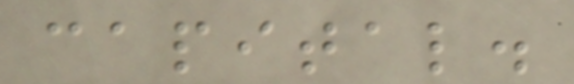capital.
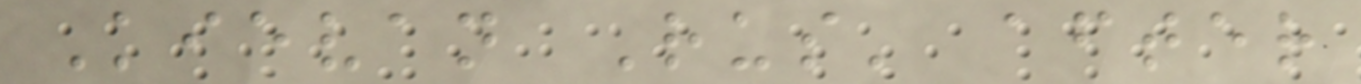Kievan Rus' after
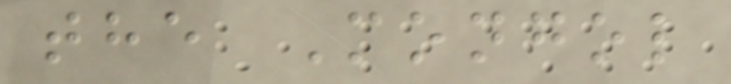the Mongol
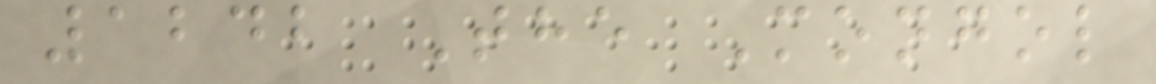1242 The Mongol
